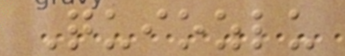Quiozlu
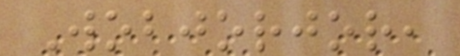Wobjorjor,
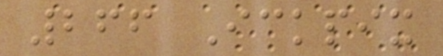266 Ickpix
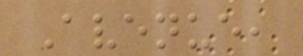Avenue,
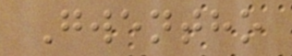Gwentho
